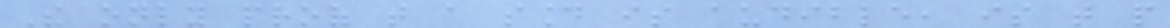The only proof that a sound is audible, is that people
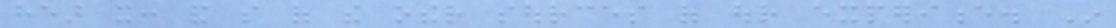hear it: and so of the other sources of our experience. In
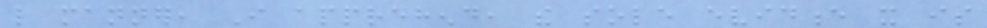like manner, I apprehend, the sole evidence it is
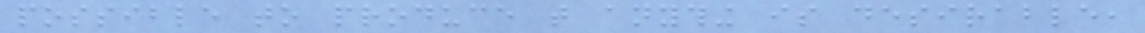possible to produce that anything is desirable,
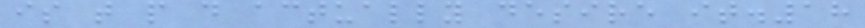is that people do actually desire it.18
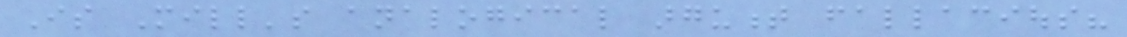Is Mill's analogical argument fallacious?
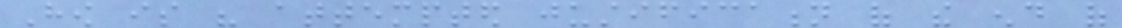How is his attempted justification of the end of
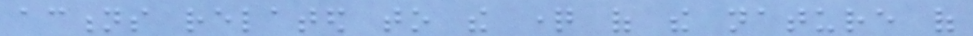actions related to the question of the nature of
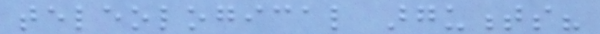teleological arguments?
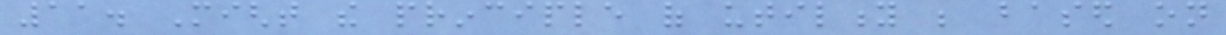11. Might the principle of utility be based on
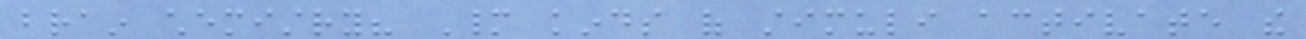brain chemistry? Many kinds of stimuli activate the
